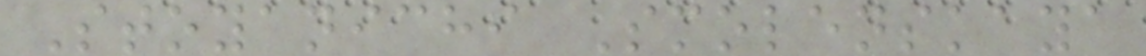Stoyanichi Smolenskaya
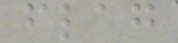flag
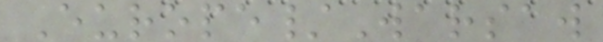Europe/Warsaw
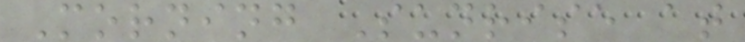Morning Sunrise at
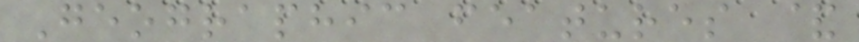Geographic features &
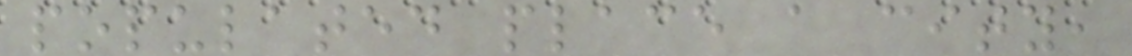populated place a city,
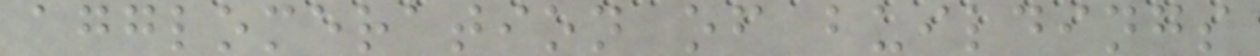agglomeration of buildings
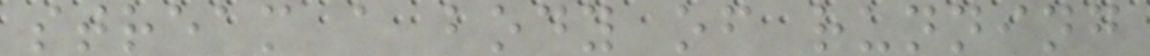stream a body of running
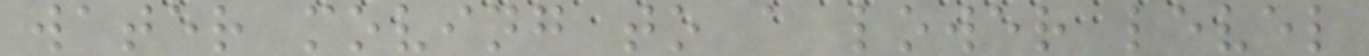water moving to a lower level
